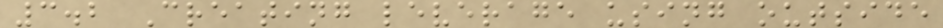3.2 Creating leverage using outside
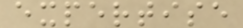expertise
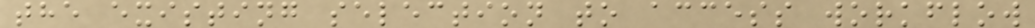the existing selection to access workflow
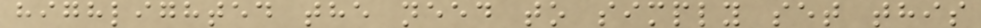highlighted the need to simply set this
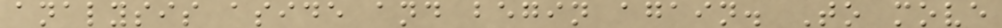analysis aside and begin again. To move
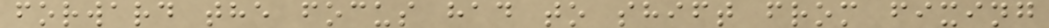forward the focus had to shift from fixing
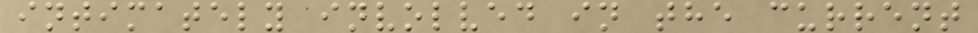intimately involved in the current
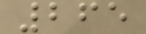265
